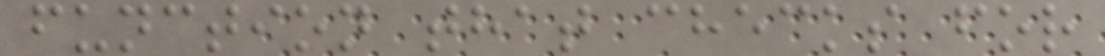function that checks for
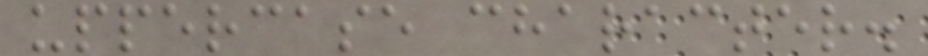uppercase character.
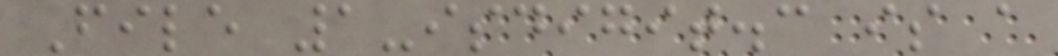File 1-isdigit.c is a
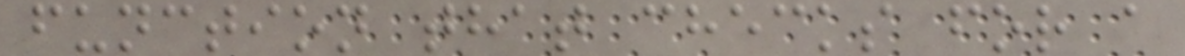function that checks for a
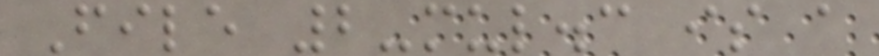File 2-mul.c is a
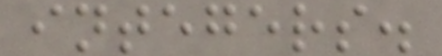integers.
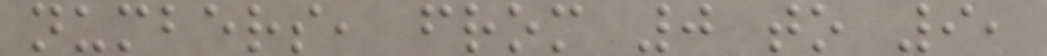numbers, from 0 to 9,
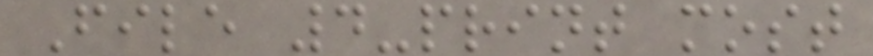File 4-print most
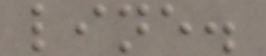line.
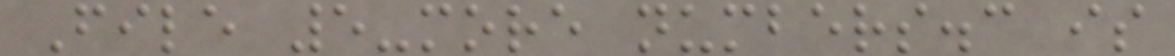File 5-more numbers.c is
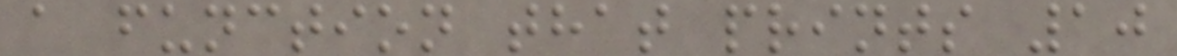a function that prints 10
